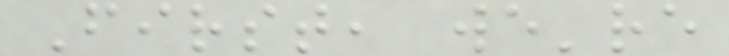First, we're
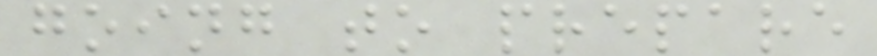going to prepare
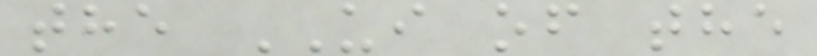the UI of the
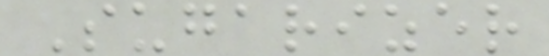Sugarizer
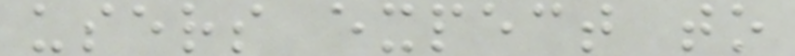users expect to
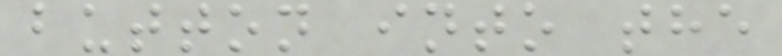button into the
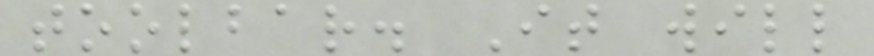toolbar. It will
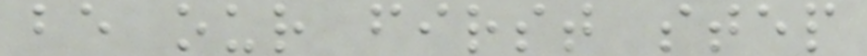be our first step
